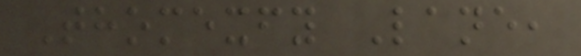Thomexfy Lane,
